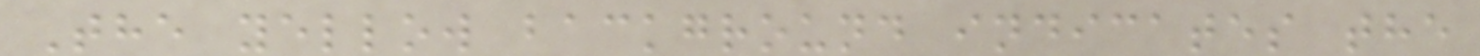The yellow background indicates the
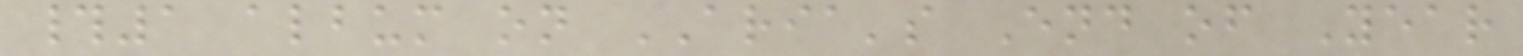#1 album on ARIA's End of Year
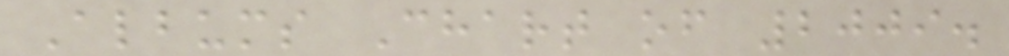Albums Chart of 2009.
